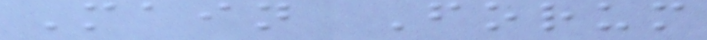Main Forum
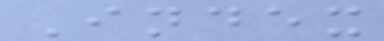Index
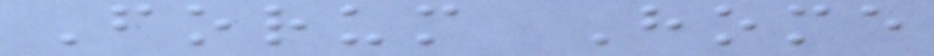Forum Home
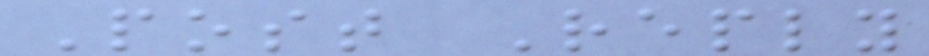Post Reply
